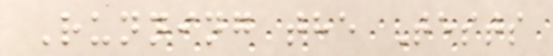Running the Tests
